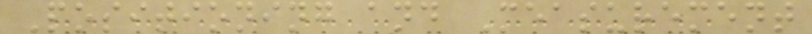Positioning and Measurement
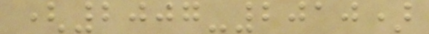(2007-2010)
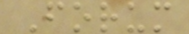Forum
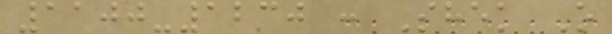1100-1230 : Shek O
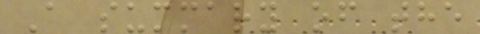A summary of the
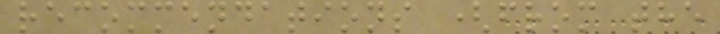recommendations (from the
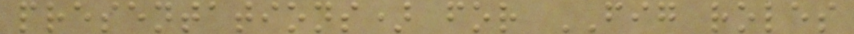presentations) for FIG roles
